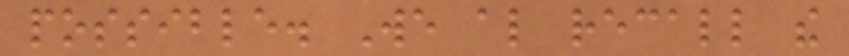possible. We also recall the
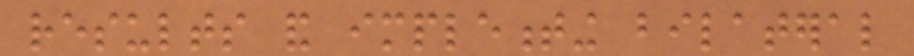results and implementing bilateral
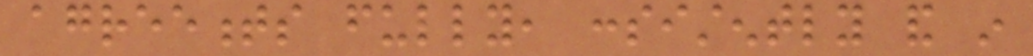agreements fully, consistently and in
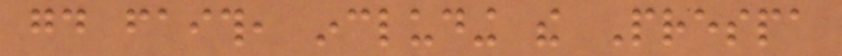good faith, including the Prespa
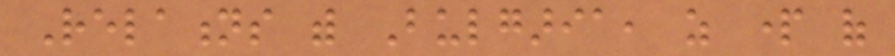Relations with Bulgaria, as part of
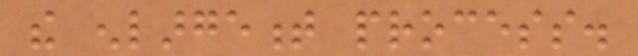the enlargement process.
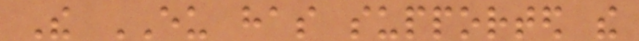The EU has supported the
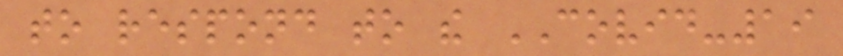to respond to the COVID-19
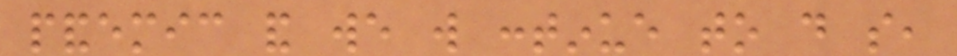pandemic and we will continue to do so,
